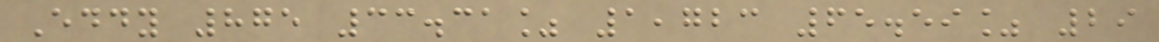Eddy 875 33.31% 1,723 65.59% 29
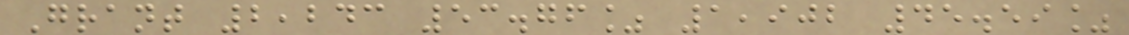Grant 2,243 53.76% 1,902 45.59%
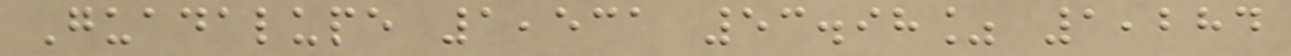Guadalupe 1,531 53.98% 1,284
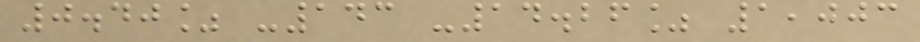0.40% -143 -14.26% 1,003
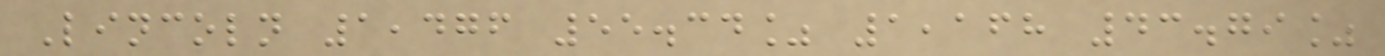Lincoln 1,476 55.34% 1,168 43.79%
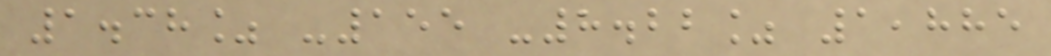1.38% -155 -8.22% 1,885
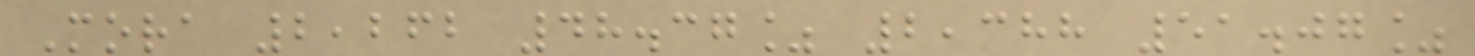Mora 2,262 48.37% 2,388 51.07%
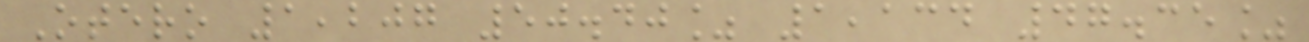Otero 1,207 50.40% 1,134 47.35%
